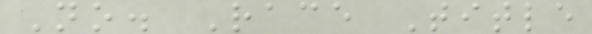No. Race Title
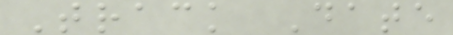Track Date
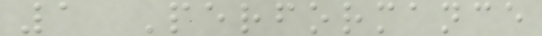1 Performance
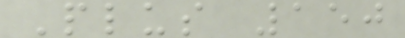Plus 150
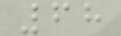68
